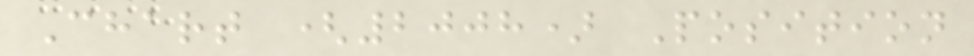Chart (2008) Position
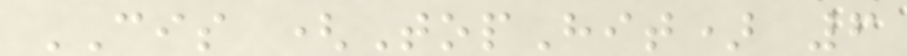CIS (TopHit) 6
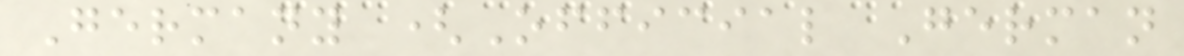Germany (Official German
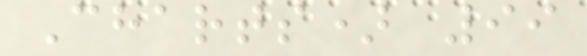Charts) 99
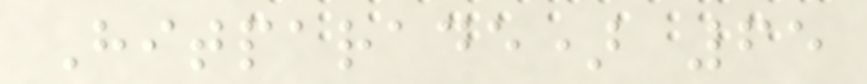Hitparade) 65
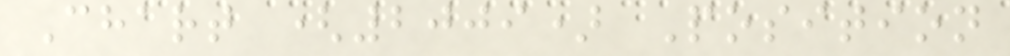Chart (2009) Position
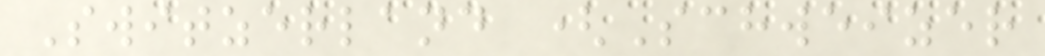Switzerland (Schweizer
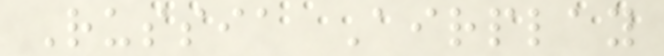Russia Airplay
